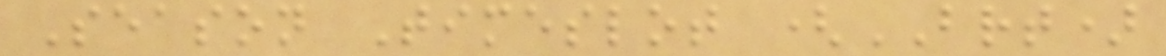Season Timeslot (BRT)
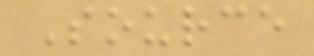Source
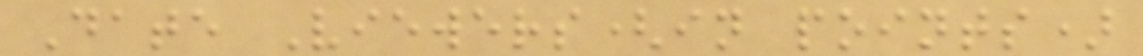Date Viewers(in points)
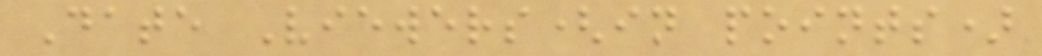Date Viewers(in points)
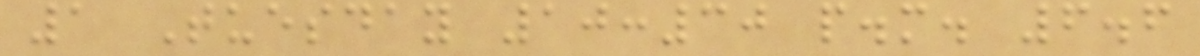1 Tuesday 10:30 p.m. 6.6
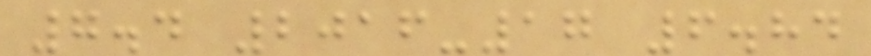7.4 2016-17 6.84
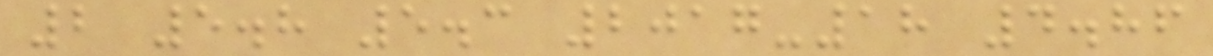2 5.8 5.3 2017-18 4.86
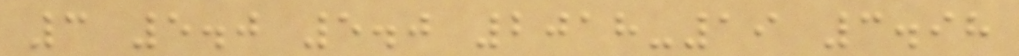3 5.0 5.0 2018-19 3.98
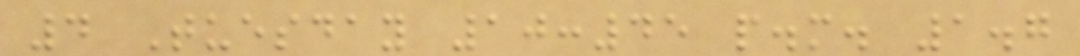4 Tuesday 10:45 p.m. 1.7
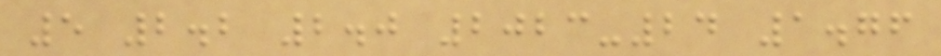5 2.2 2.0 2023-24 1.76
